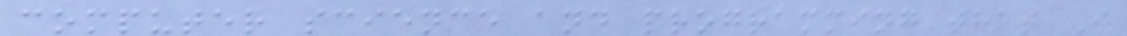computer science and programming that I
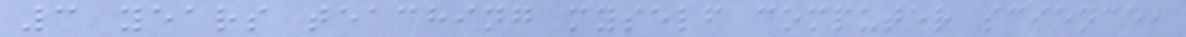3 years teaching myself computer science,
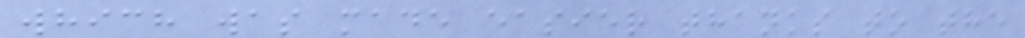which was made easier thanks to the
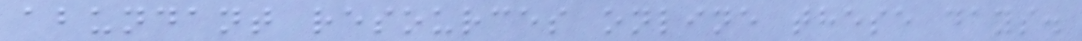abundant resources online these days.
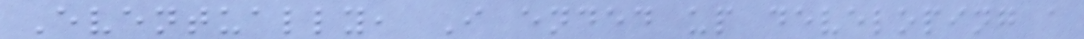Eventually, I ended up developing a
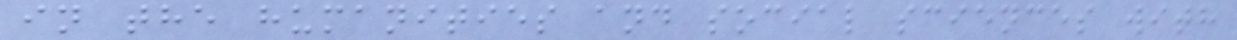in the humanities and social sciences with
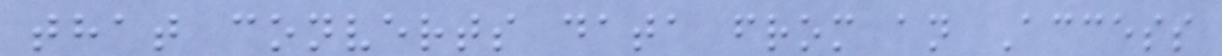that converts data from an Access
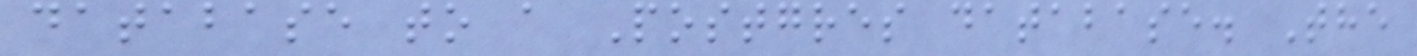database to a Postgres database. The
